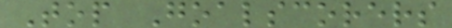Top Goalscorers
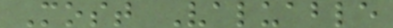Most Valuable
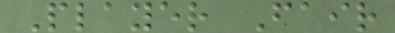Player Fair
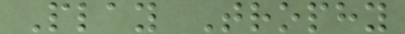Play Trophy
